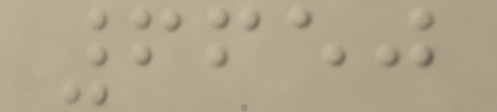6650
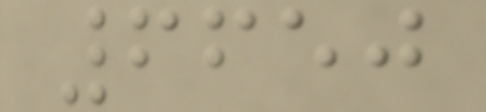6650
